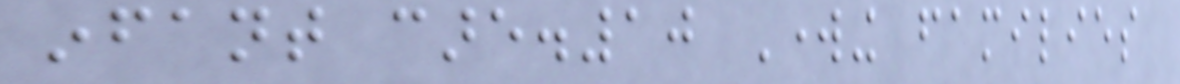infant care.10 Working families
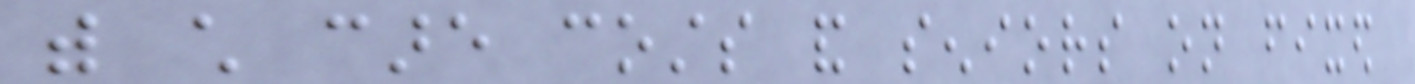with child care costs and seniors on fixed
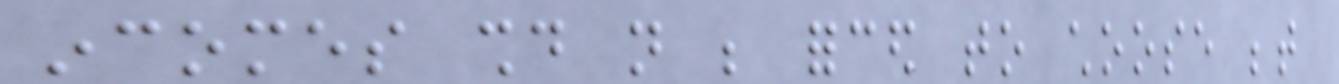incomes should not be forced to choose between
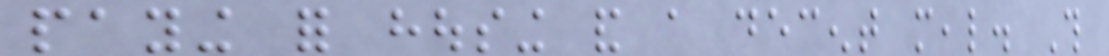paying for housing and a decent meal. This
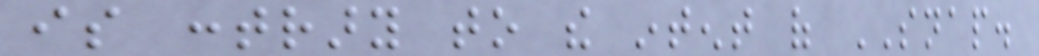is contrary to the intent of SNAP.
